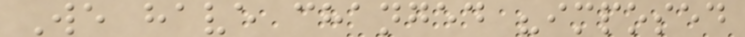We have changed "imposed
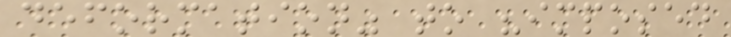deformation" to "imposed
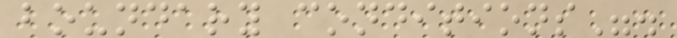boundary conditions".
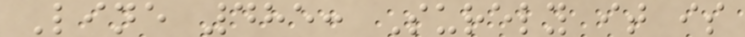Line 485: Surely it is
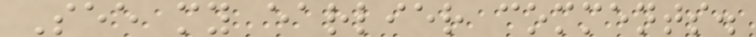See my earlier comments.
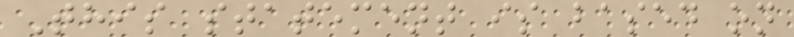This statement is based on
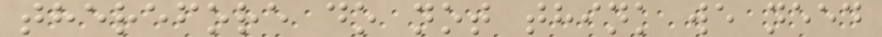therefore do not think we need
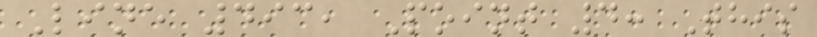Line 493, Point 4: This
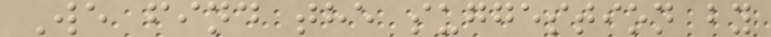We find the suggestion by
